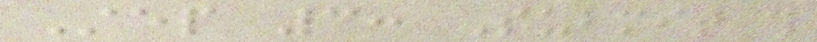Step 3: Submit this
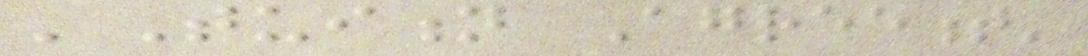'Tuition Agreement'
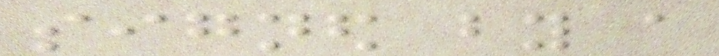signed by a
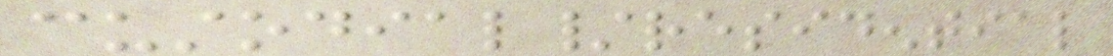custodial/residential
